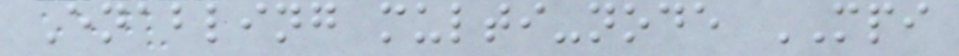Enabling multi-node MPI
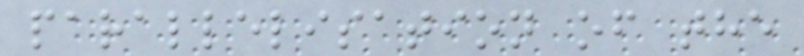parallelisation of the
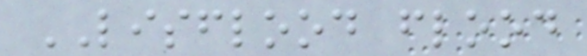LISFLOOD flood
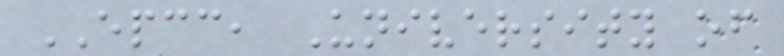EPCC, University of
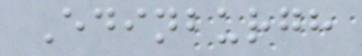Edinburgh
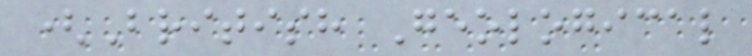(British Geological
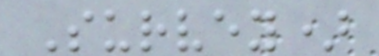Survey)
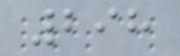298
